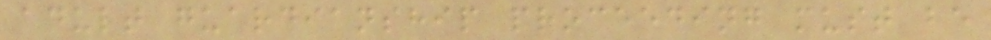adult guardianship proceeding must be
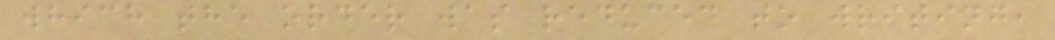which the order was reduced to writing,
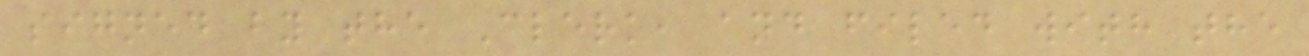signed by the Clerk, and filed with the
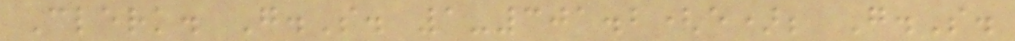Clerk. G.S. 1-301.2(e); G.S.
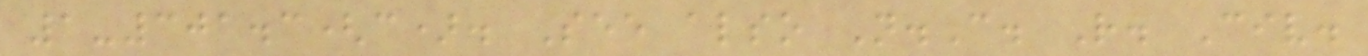1-301.3(c). See also N.C. R. Civ.
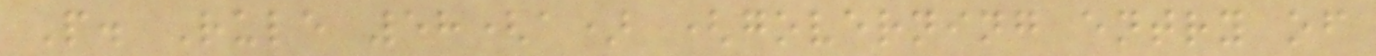P. Rule 58(a) (governing entry of
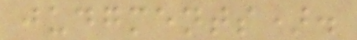judgments).
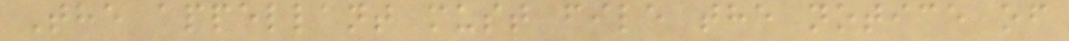The appellant must file the notice of
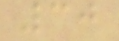30
